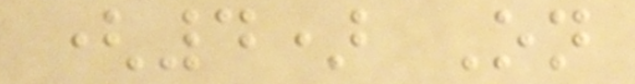(4) On
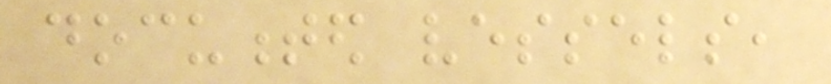documented vessels,
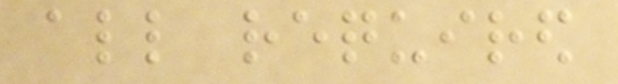all required
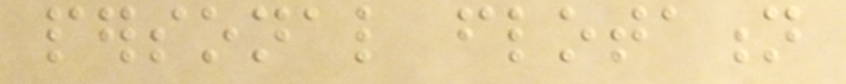personal flotation
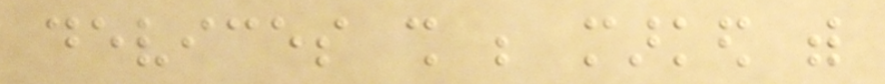devices shall be marked with
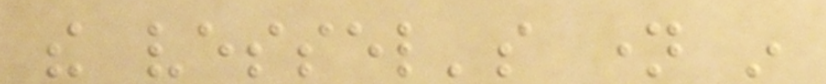the vessel's name in
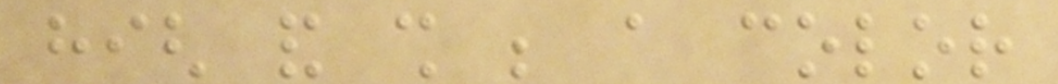high and shall be a color
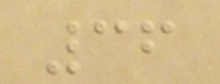36
